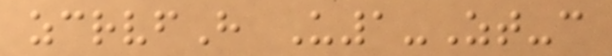zcrvfH U1-Zt-c
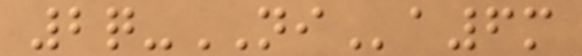2q-NIa6m
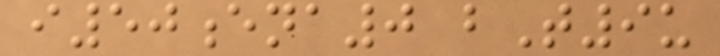i50ena0 bT9u
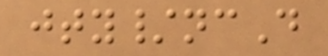jty/ncD
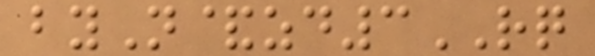byN&zd3RQ
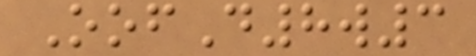OofD8w3
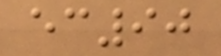ec90
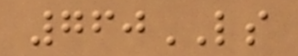760LS
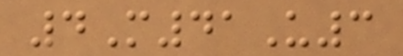4M41U3
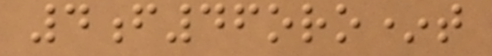4f46oro*t
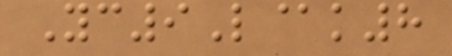Yc9L@k8
